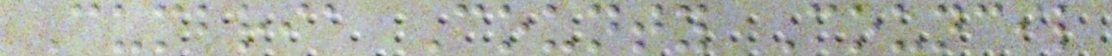Cumbria County Council
